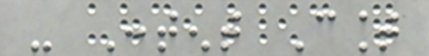- Content Count
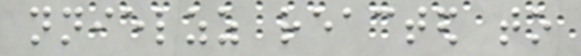nnielzz reacted to
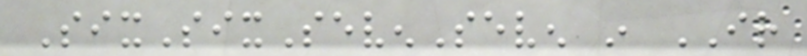SixSixSevenSeven in IR
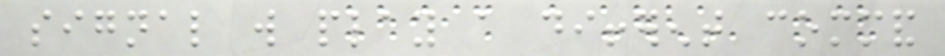signal will play a different command
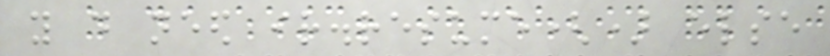you do need ir.resume() else
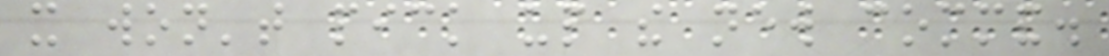it won't pick up the new command.
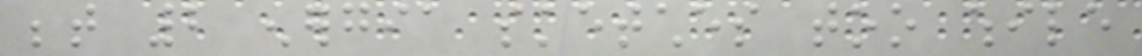between 2 energia sketches too while
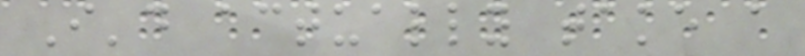I'd actually take a
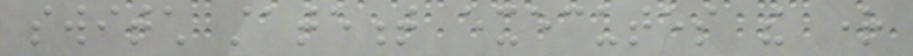switch statement executes the right
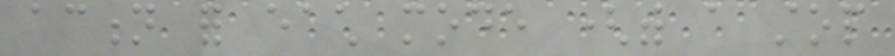action for each mode (with a stop
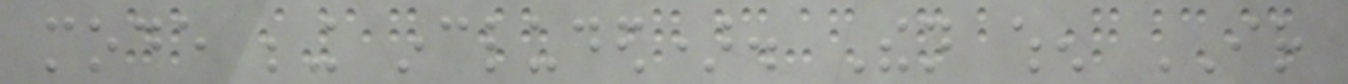mode being included). Then when IR
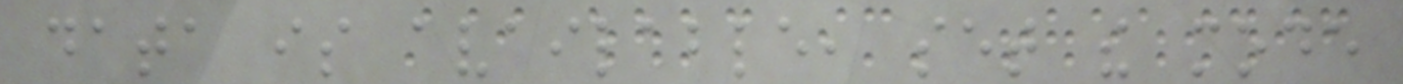data is available, set the mode
